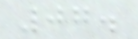07.
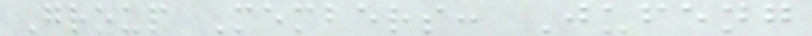Group Members: Jufeng
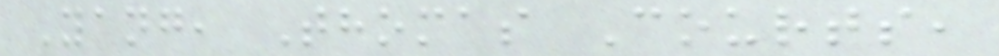Yang, Thomas Courts,
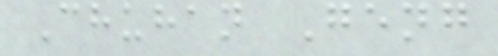Chuhan Geng
